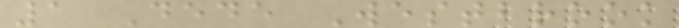1 Dede Westbrook
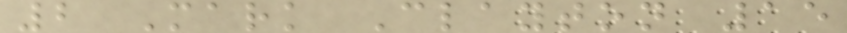2 Mark Clayton 15
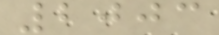2003
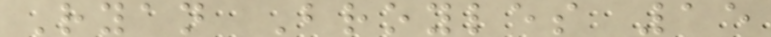Ryan Broyles 15
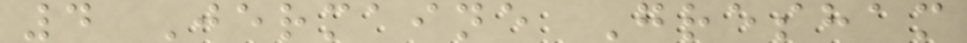4 Jermaine Gresham
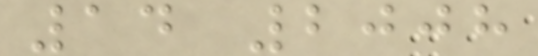14 2008
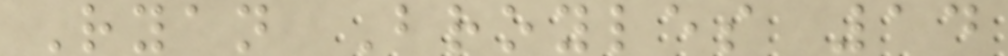Ryan Broyles 14
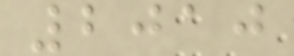2010
